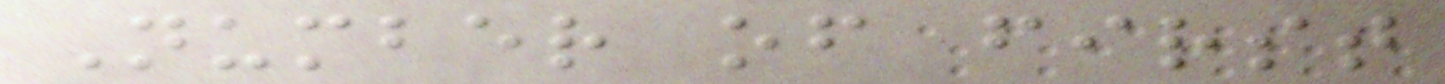Number of first
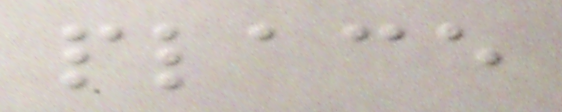place
